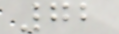72
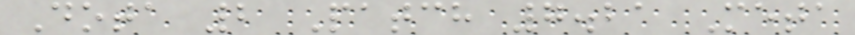Dota 2 Patch 7.21 Meta
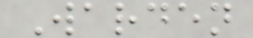Warden
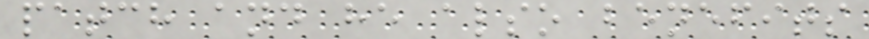patch and he also benefits
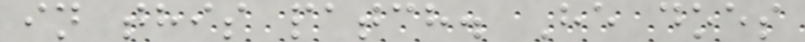in this patch. He does
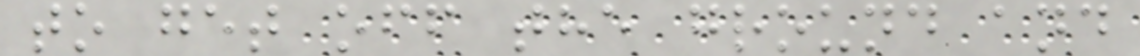to get off the ground and
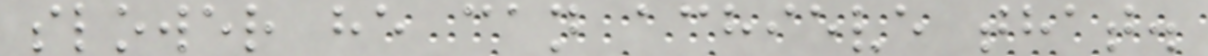slower he can achieve that.
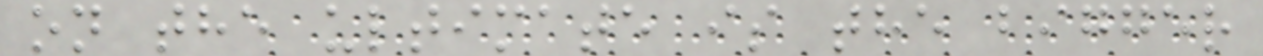on the ultimate is the bigger
